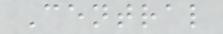Central
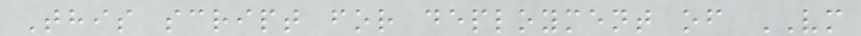This script for deployment of VM
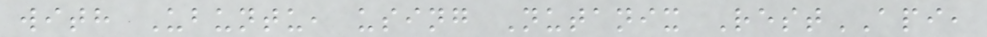with Ubuntu, using Nutanix RestAPI,
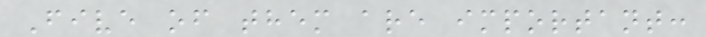Five of them are important:
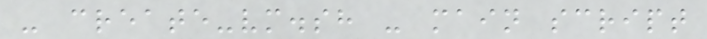- create-vm.sh - main script
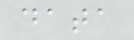data
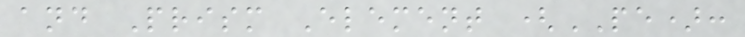and Prism Element (PE):
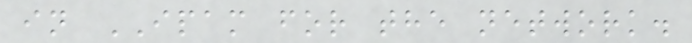in IPAM for the network.
